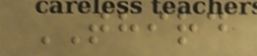THIRD
